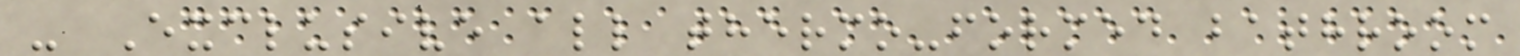- Exclusive all thermo-formed bathroom
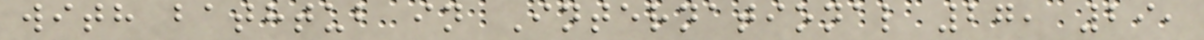with bathtub in International 27, 29,
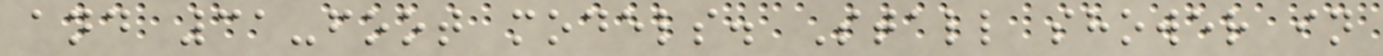and 31-foot models. Stall shower in
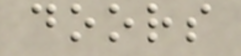doors
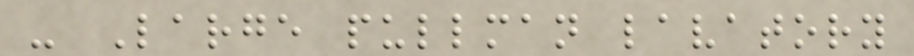- Large pullman lavatory
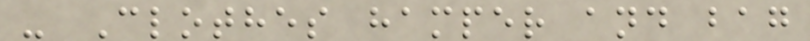- Clothes hamper and bag
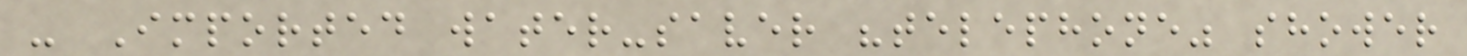- Imported water-saver "telephone" shower
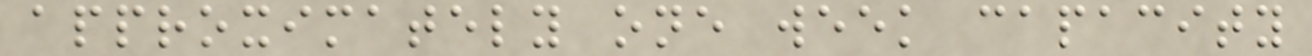approximately one week capacity
